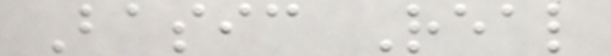Basic Real
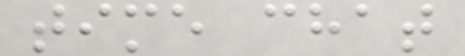time chat
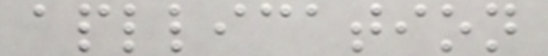apllication
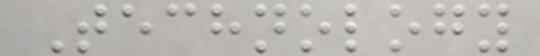Technology
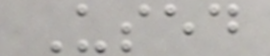Used
